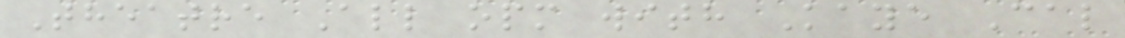Theatre All opm with Kaye Cal
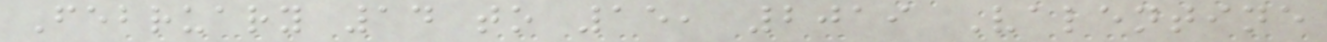February 14 to 15, 2019 Valentine
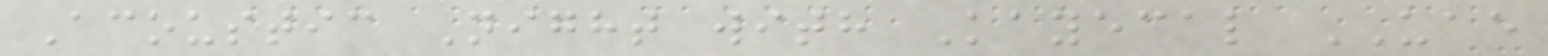Acoustic Night with Kayecal UAE
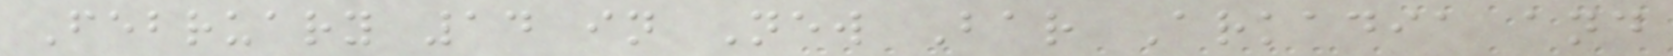February 14 in New Bar Arkadia and
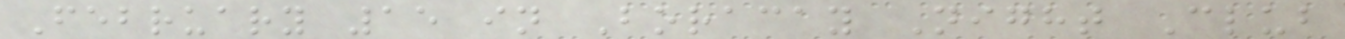February 15 in Boracay Night Club
